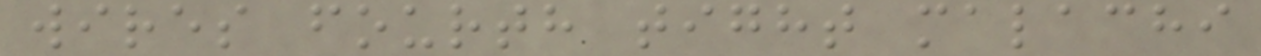wires fourth tight malachi
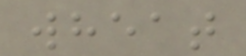wheat
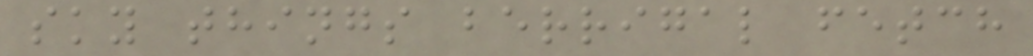sky things berrigal fetch
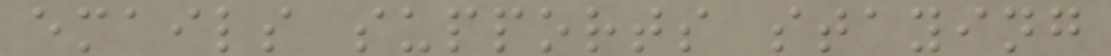emails supports staying
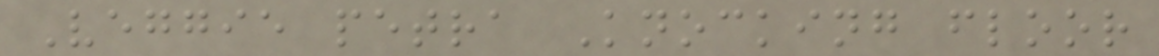Veggie petra Knocking floor
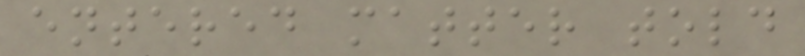entered matter told
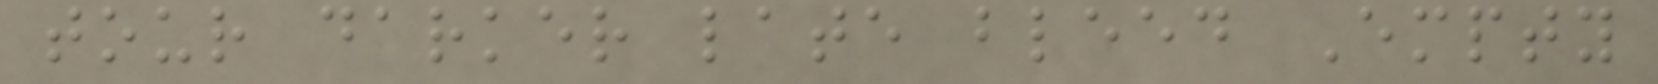tour darker late bleed Empty
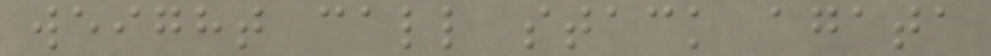weight call stack agata
